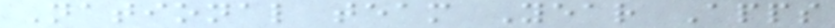National team Year Apps
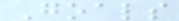Goals
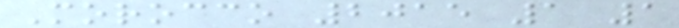Morocco 2015 1 1
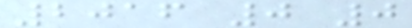2016 0 0
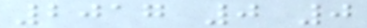2017 0 0
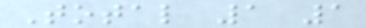Total 1 1
